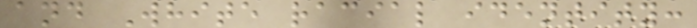and White racial identity:
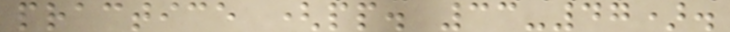practice (pp. 33-47).
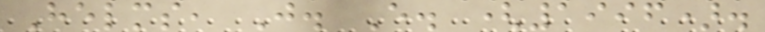Helms, J. E. (1996).
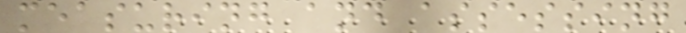measuring and assessing
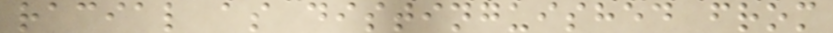racial as distinguished from
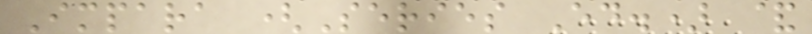Impara (Series Ed.) &
